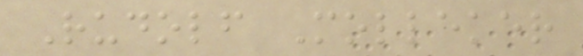Rudolf Molleker
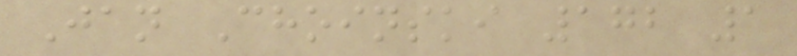Jan Choinski 172 1
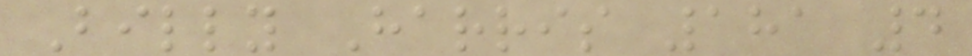Billy Harris 181 4
